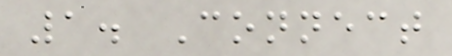1. Connect
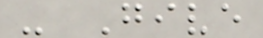- Give
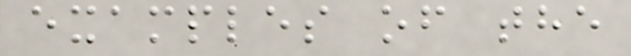examples of the
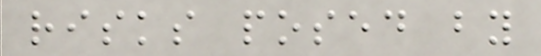risks posed by
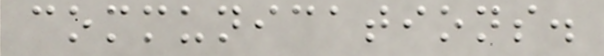communications.
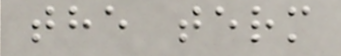the term
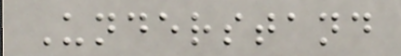Understand
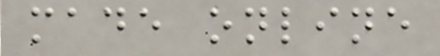made online
